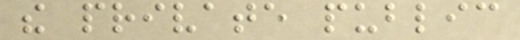the private public
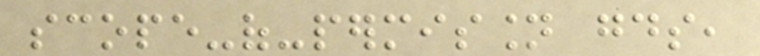scope-of-permission goods,
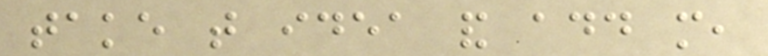take that idea and add more,
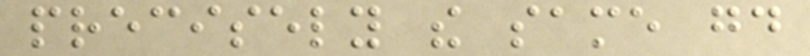precisely the same good
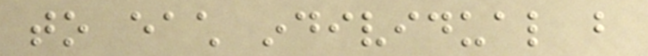to each individual but
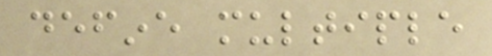define multiple
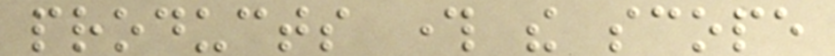products through the scope
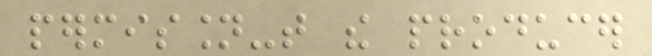permission-that the producer
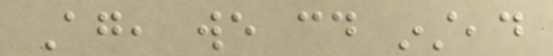Again, we could instead
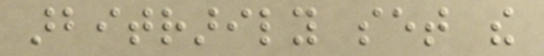arbitrarily set the
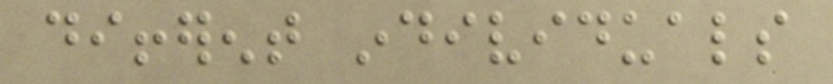different individuals
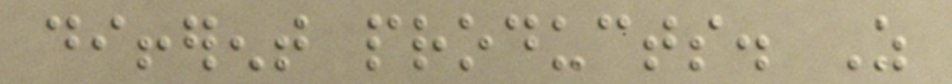different products. As
